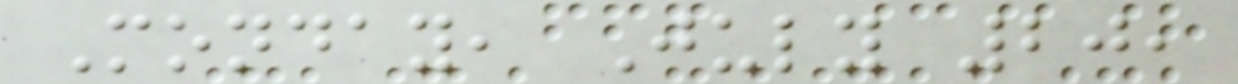Monday, July 20,
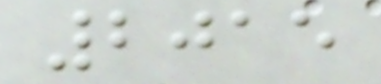2015
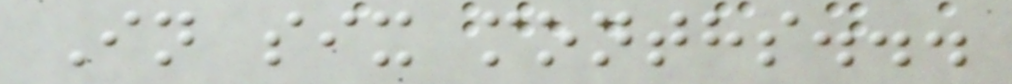In six months...
